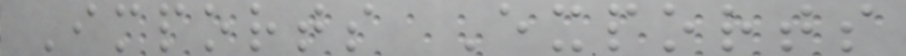Imports Exports
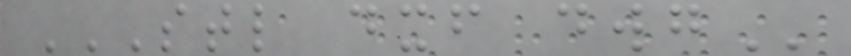STL DXF DWG
